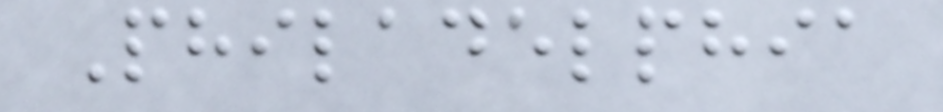Philadelphia
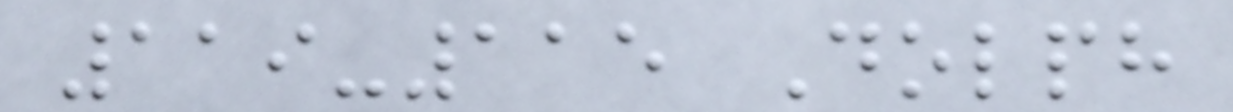119-115 Dolph
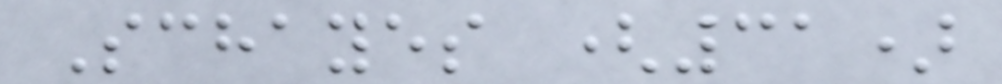Schayes (31)
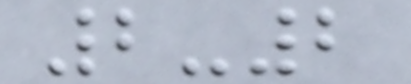2-2
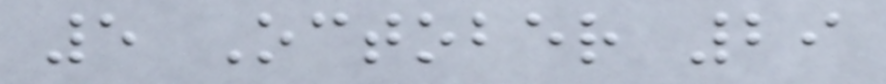5 October 29
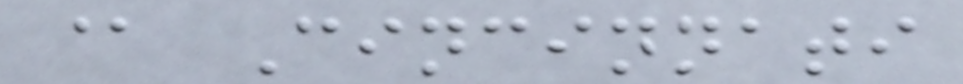@ Cincinnati
